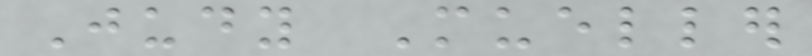Judy Mueller
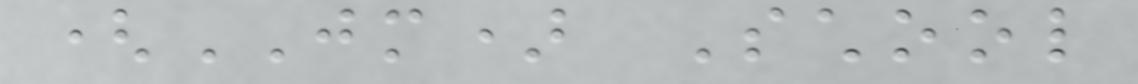(JM) School
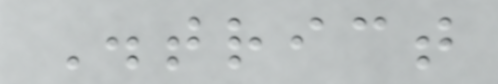District
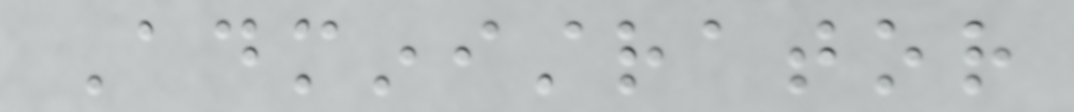Administrator
